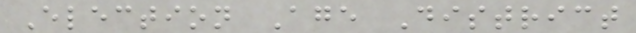Election Age District
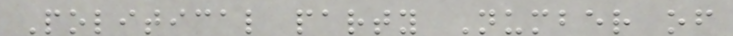Political party Number of
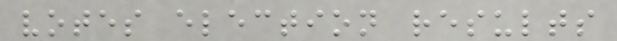votes election results
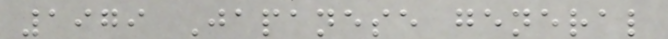1979 Japanese general
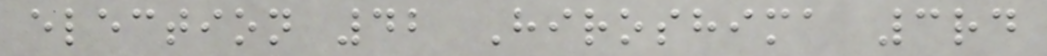election 42 Hiroshima 3rd
